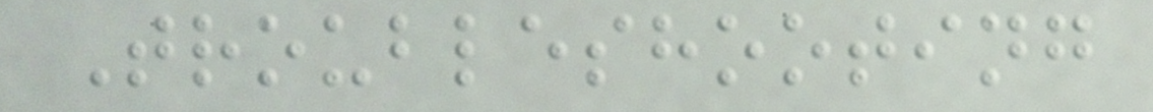Troubleshooting
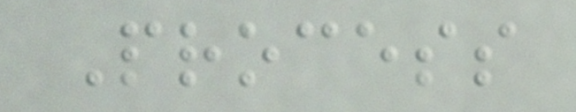Process
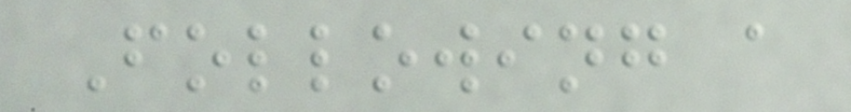Following a
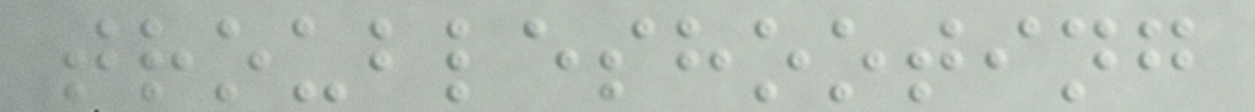troubleshooting
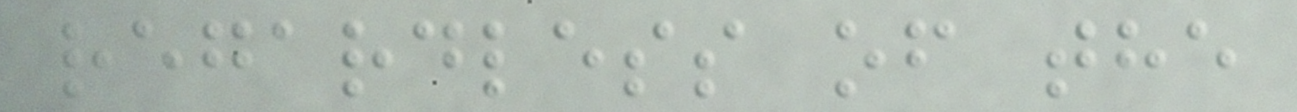regardless of the
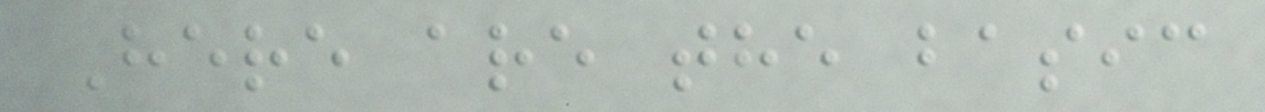Here are the basic
